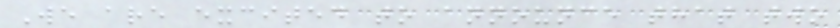We are excited to announce that two
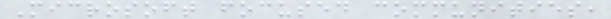Microsoft focused communities,
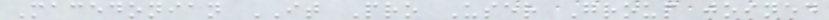Macedonian IT Pro User Group joined
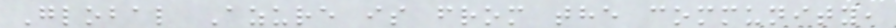Global Azure is from the community,
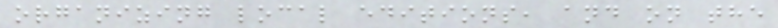organizing local editions, and on the
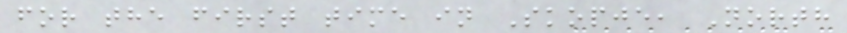for the first time in Skopje, North
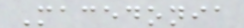Macedonia
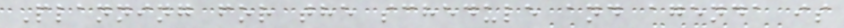Planning for the schedule and agenda is
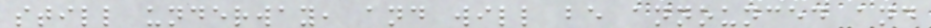still underway, and will be announced and
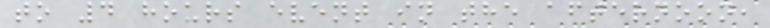to 4 hours event in the afternoon,
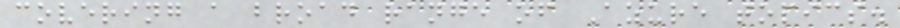covering a broad range of Azure topics.
